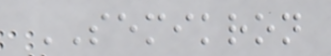SEMIKRON
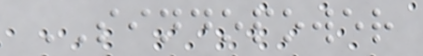SINDOPOWER
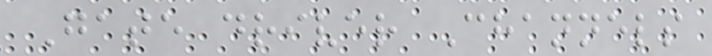Gate driver Channels
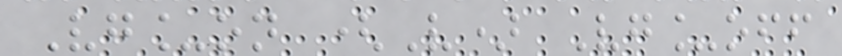Vg_on (V) Vg_off
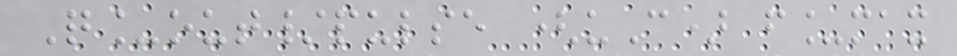Q_out/pulse (uC) f_max
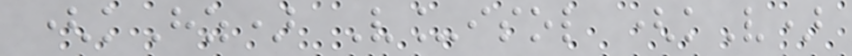(kHz) V_isol (kV)
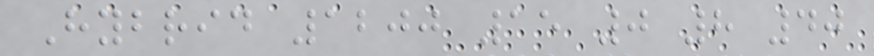Hybrid 1200 15 0 8 40
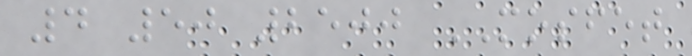4 50 2500 MOSFET
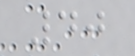40
